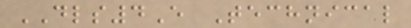DLS4E Technical
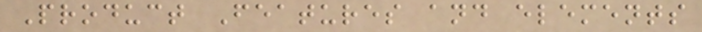Product Features and elements
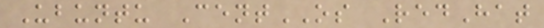Ubuntu CentOS RedHat
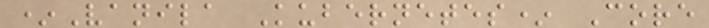*Vanila Kubernetes* Core
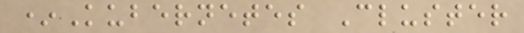*Kubernetes Cluster
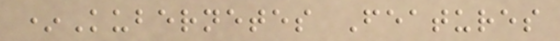*Kubernetes Features
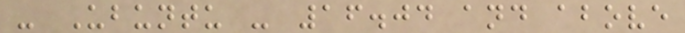- Ubuntu - 16.04 and above
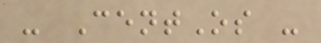- CentOs -
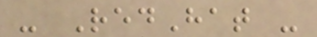- RedHat -
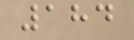184
